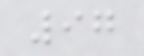97
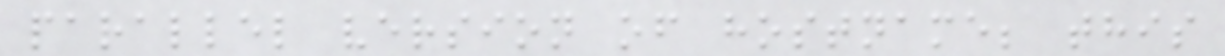parallel version of hostname; this
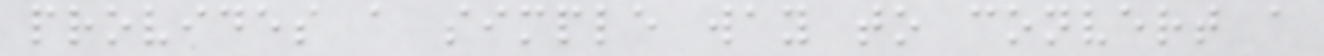provides a simple way to convert a
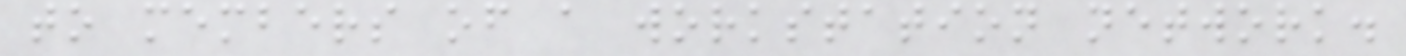to members of a workstation network.
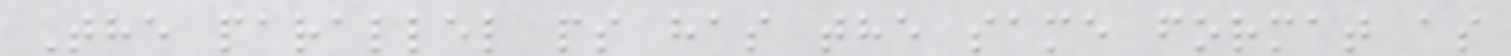The parallel ps has the same format as
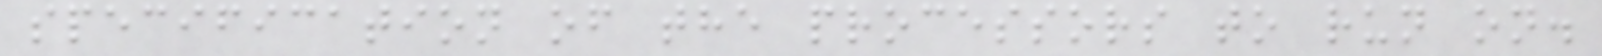specification of the processors to run on.
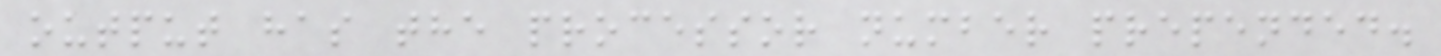output has the processor number prepended.
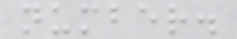number.
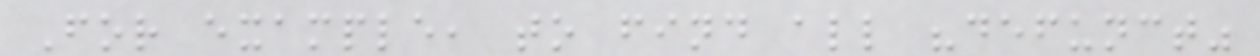For example, to find all "defunct"
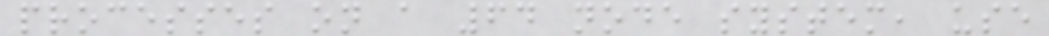processes on a 64 node system, use
